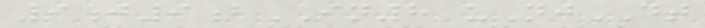9j9bIN8 uNjDT
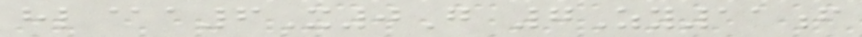hl@a6X0G 7Zy11f
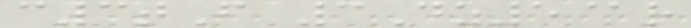c3tF 3Dz5@r
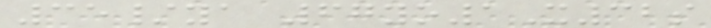35/ya 67yo1X32s
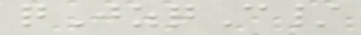qJzqC/
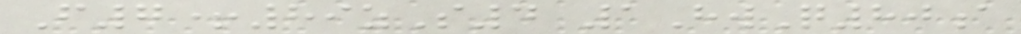F7+89zS4 1HwQ80a
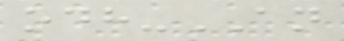odh-AN
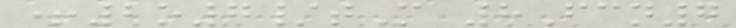+2o7/tM 8Fcn7
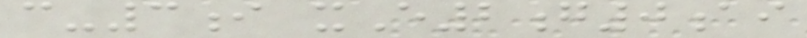c-3i xE2g0ai
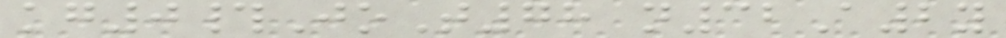kg0#JoT78 n32A2y
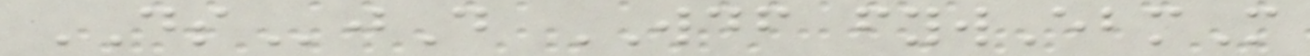DSjD WDF fywEbmM
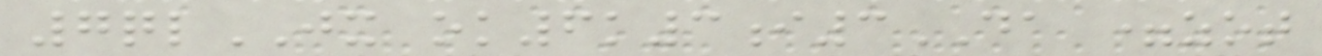7qlJX ok6k3i3DA =zot
